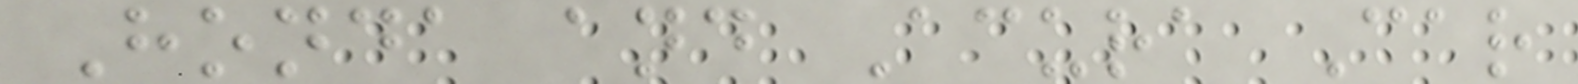Honda and Acura Car
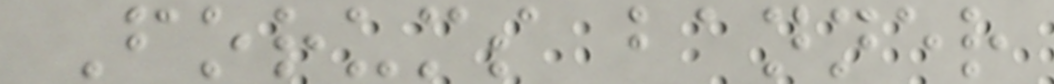Forums banner
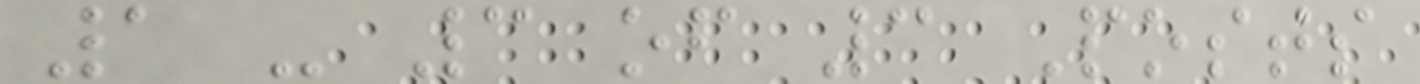1 - 3 of 3 Posts
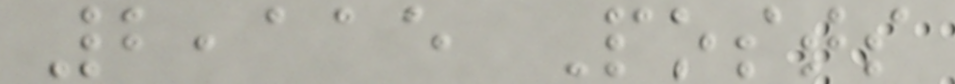2,115 Posts
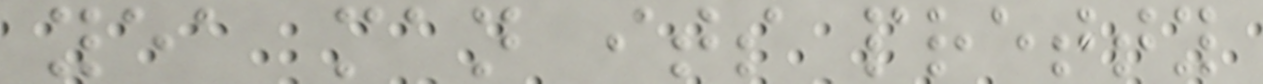yea man its pretty
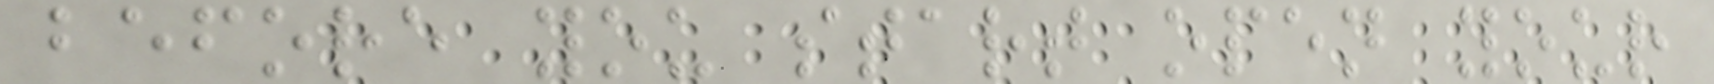before you start open your
